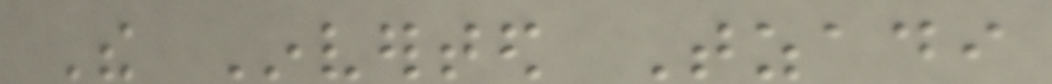The Inverted Tzadi
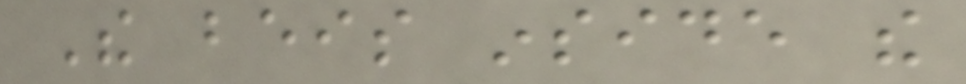The beis inside the
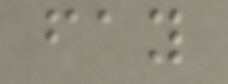fay
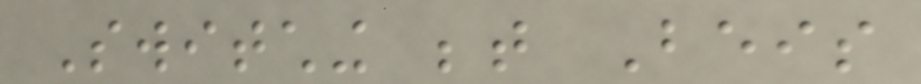Switching between Beis
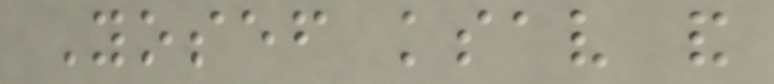Yosef ksav and
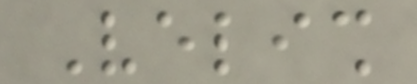Velish
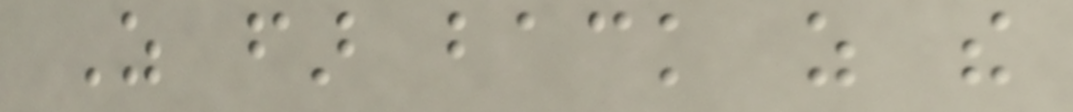As far back as the
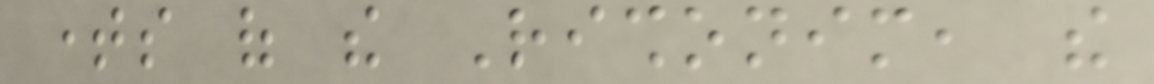times of the Rishonim, the
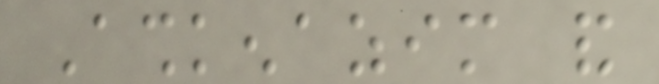Ashkenazim and
